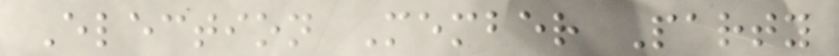Election Member Party
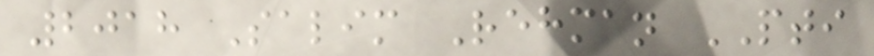2018 Salim Rehman PTI
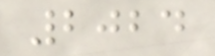2024
